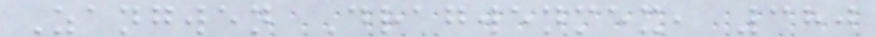Zangwen Dragwenmex, 380
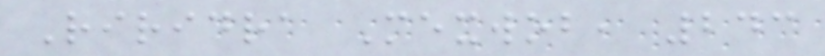Riridra Mexwob, 243
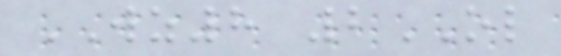WZ8 2OL
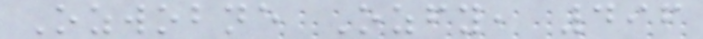Ozwobne Ozfy, 496
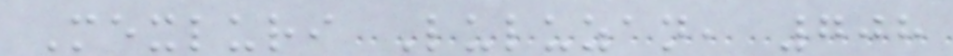Mexluri Luluzan, 708
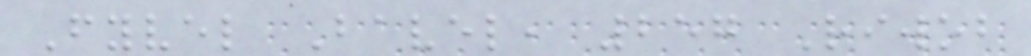Fyvel Bavel, 257 Riwob
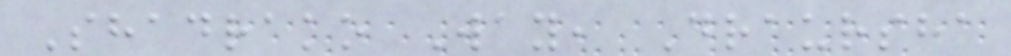Shadrako Way, Draursha
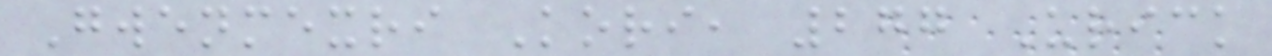Gwenmexri Kori, 277 Urick
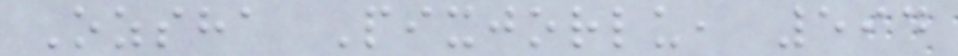Ozsha Pixjorlu, 594
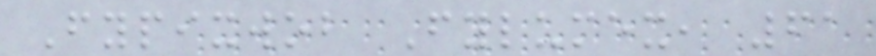Fypixwob Fylumex, 61
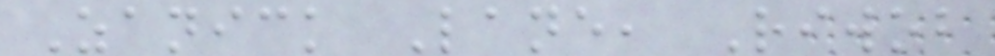Zanick Lane, Riwob
